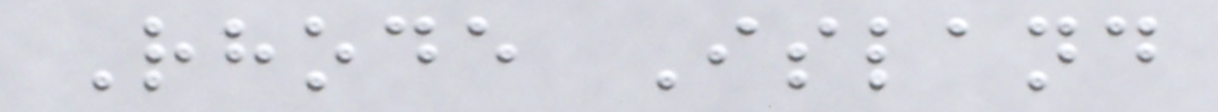Rhode Island
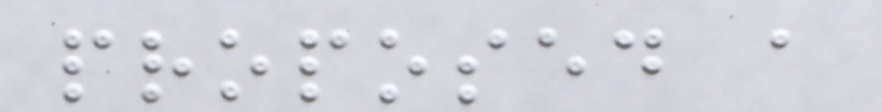proposed a
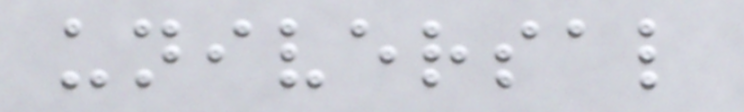universal
